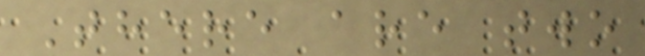There are two
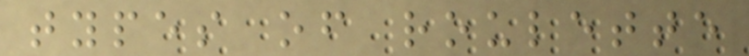types of roulette
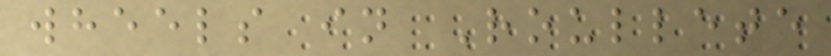wheels in Roullete
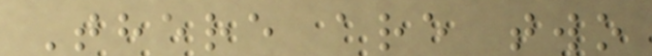There are two
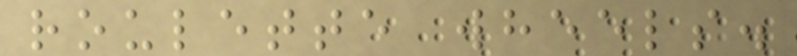roulette wheels.
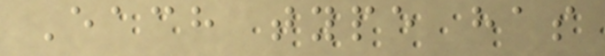Each type has
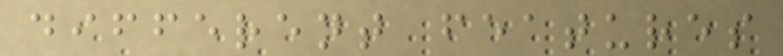different features
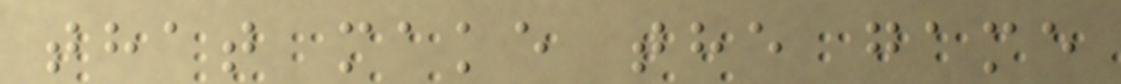that make the game
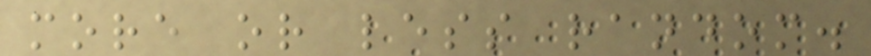more or less random.
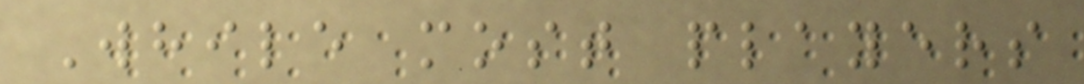While most players
